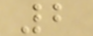2
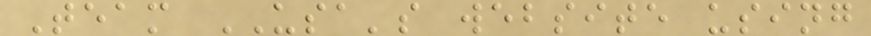Team USA's website using
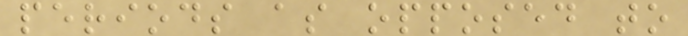periods as opposed to
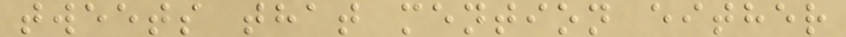tweets that mention either
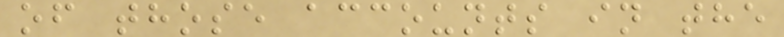of those accounts in the
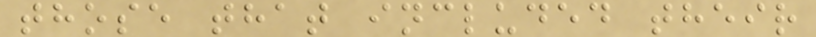those that included their
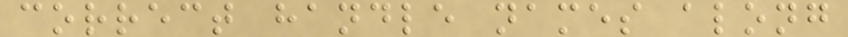correct handle names along
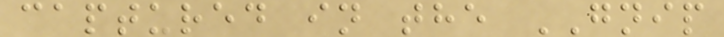captured in the GNIP
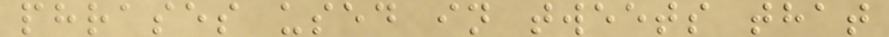phrases used in tweets that
